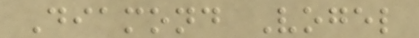Diamond Vogel
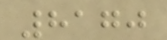8170
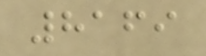8169
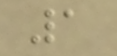1
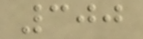300
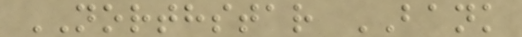NORTHSTAR BANK
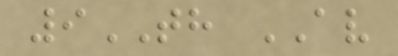9TH AV
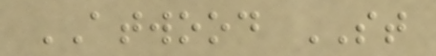ATWOOD ST
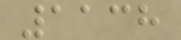1138
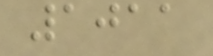1011
